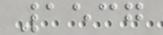1537
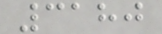3180
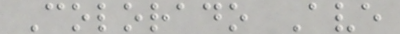Colorado Ave
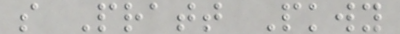s Pratt Pkwy
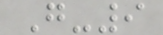G-9
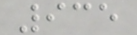935
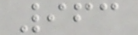963
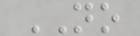NO
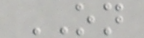ON
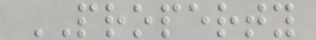PROPERTY
